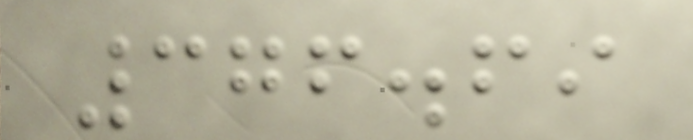376.69
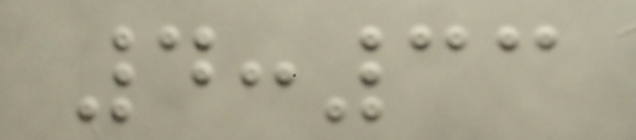4:33
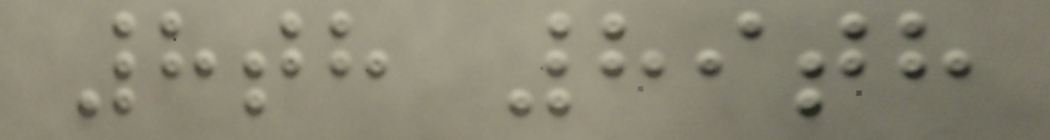8th 89th
